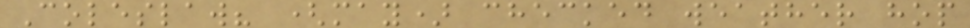Coleslaw? (may) checked weather hop
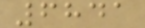6841
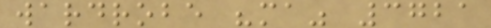wardrobe "ma" 3721
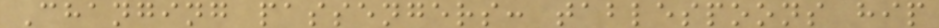Changing passengers: tablespoons hip
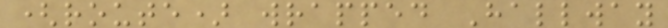(route) wrapped Hallway
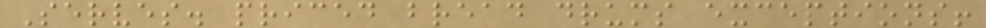Serves. priced bread drums exceptions!
